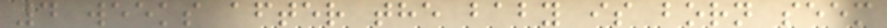4 weeks after the baby is born seem
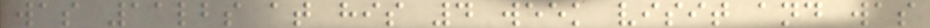was 11lbs at his 4 week visit and was
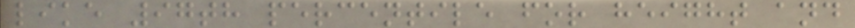like 97th percentile for height and
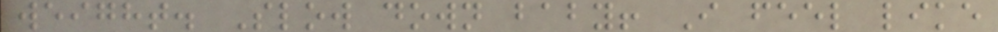weight. Slow down baby! I feel like
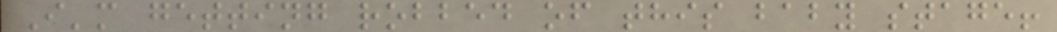I'm getting robbed of this baby stage!
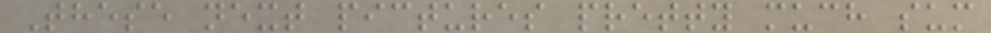These next pictures pretty much sum
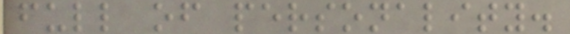full of personality.
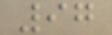97
